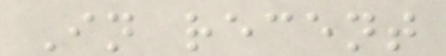In recent
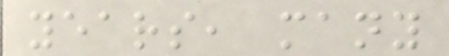years, many
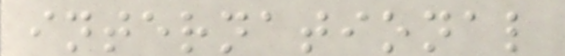international
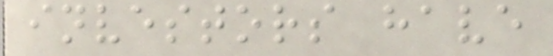investors have
